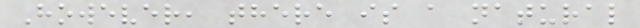However, there is a natural
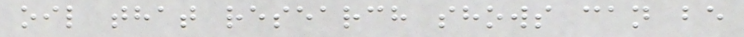oil that research shows can be
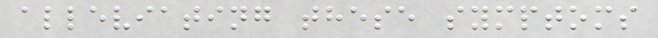alleviating these symptoms
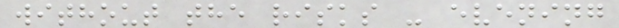without the risks - evening
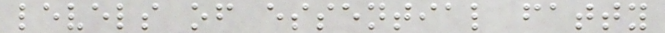levels of essential fatty
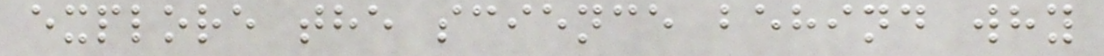explore the science behind why
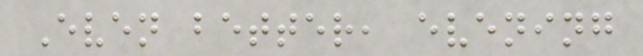Even better, evening
